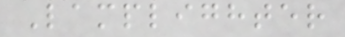Lamplighter
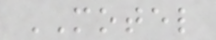MOTEL
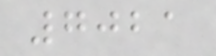7021
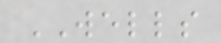WELLS
